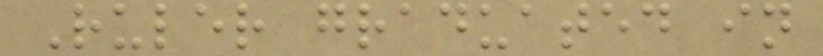Ruler graduated in
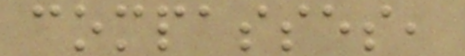compasses,
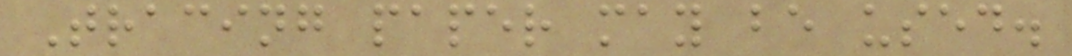Tracing paper may be used.
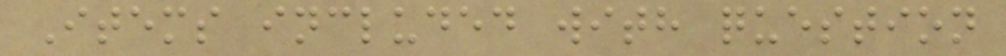Items included with question
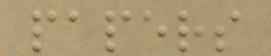papers
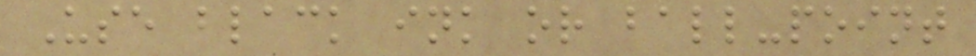Use black ink or ball-point
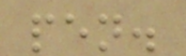pen.
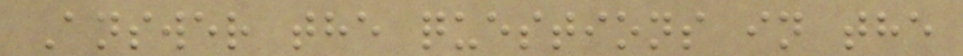Answer the questions in the
